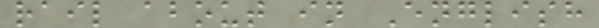rail about in English
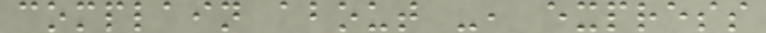complain about -, express
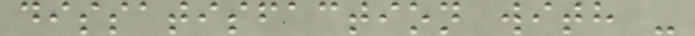dissatisfaction with -
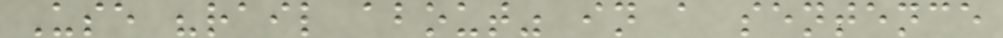Use "rail about" in a sentence
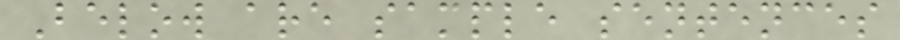Below are sample sentences
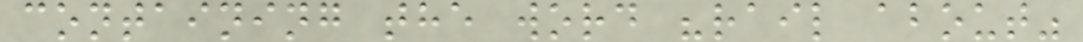containing the word "rail about"
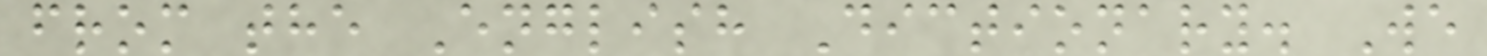from the English Dictionary. We
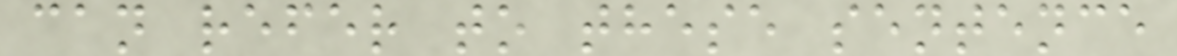can refer to these sentence
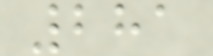281
